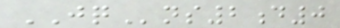JQns2d0
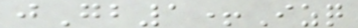jGb1+Izq
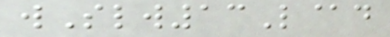wSlw13L@d
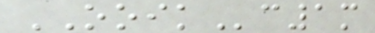OOIKc1m
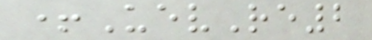+UevRe2
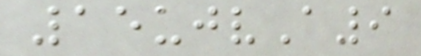15ujvA9
